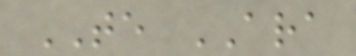TE ARA
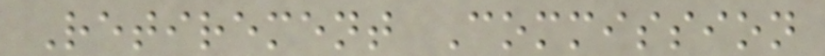Retirement Commission
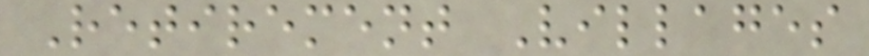Retirement Villages
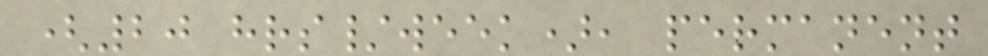(20 hrs/week), permanent
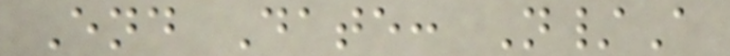End Date: N/A
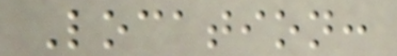Location:
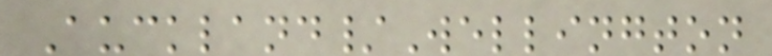Auckland/Wellington
